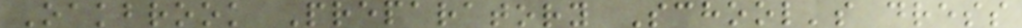Oakbrook Preparatory School's dress
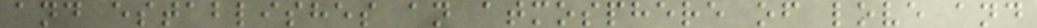and establishes an atmosphere of love and
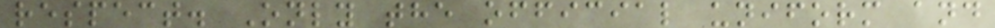respect. Only the official uniform and
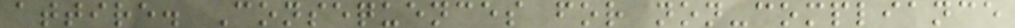attire. Consequences for non-compliance
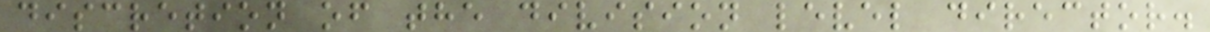discretion of the division level director.
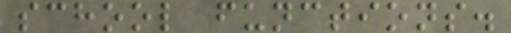school functions.
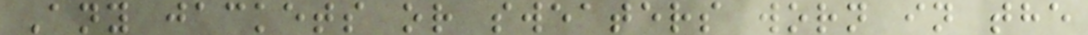Any jackets or sweaters worn in the
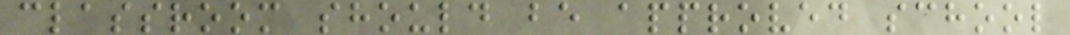classroom should be approved school
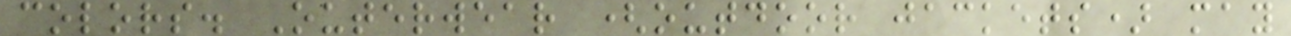colors. Outerwear (outdoor jackets) may
